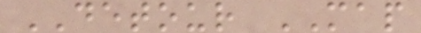DETOUR MAP
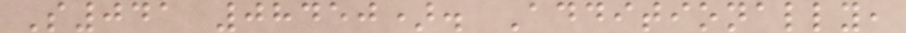S041 08450). Additionally,
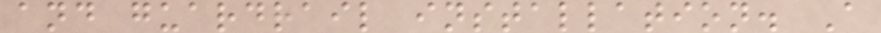and guardrail installation. A
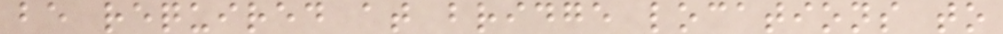be required at bridge locations to
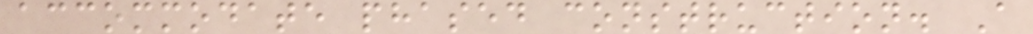accommodate phased construction. A
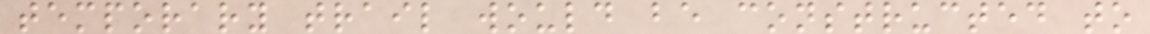temporary trail would be constructed to
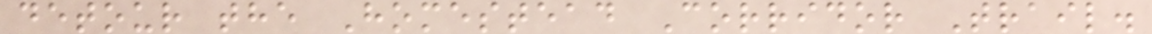detour the Homestead Corridor Trail.
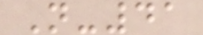N-41
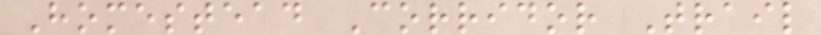Homestead Corridor Trail
